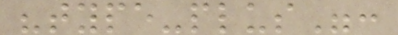"type-plus":
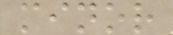minor
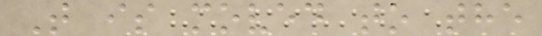T is moved to the
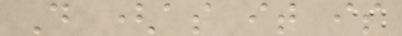D (as it is
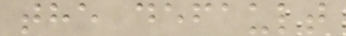the default
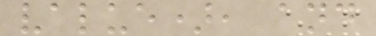value), and
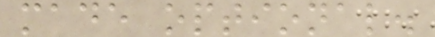made optional.
